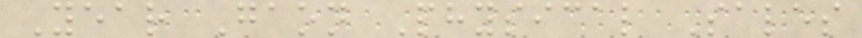Year Gaon Physical Sales
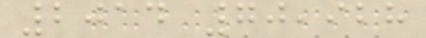2014 70,928
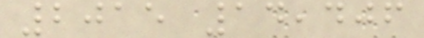2015 14,406
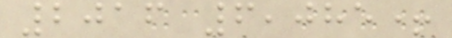2016 6,085+
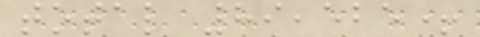total 89,525+
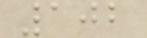102
